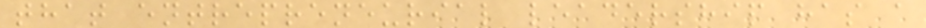that entrepreneurial leadership has a
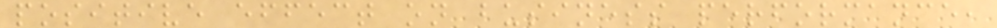positive effect on business performance,
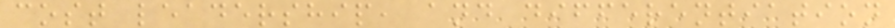cost leadership, and differentiation
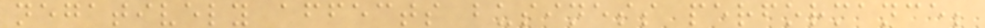negatively affects business performance;
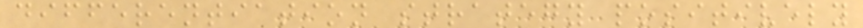differentiation strategy positively
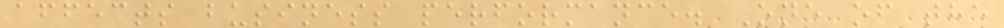affects business performance. One of the
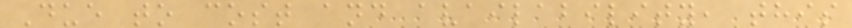Due to cost and availability, this
